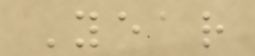Year
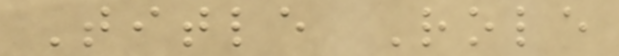Title Role
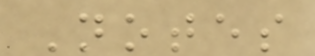Notes
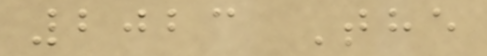2023 The
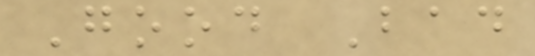Good Bad
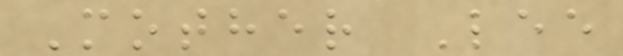Mother Lee
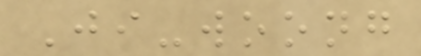Ji-woong
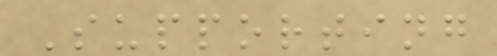Supporting
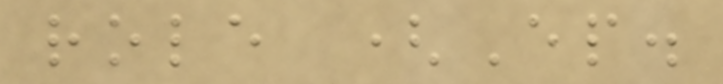role (Ep.
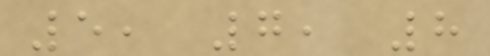5, 7, 8
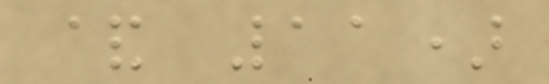& 11)
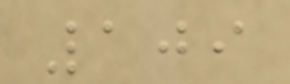109
